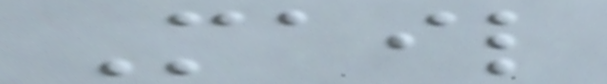Mail
